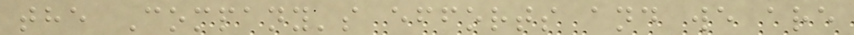the Company's efforts and we are
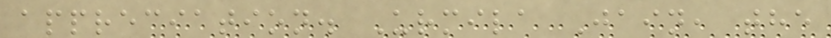appreciation. Urmila Jain, the
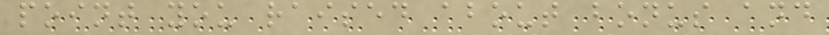point you raised about bonus and
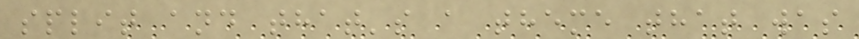split and that's a theme that was
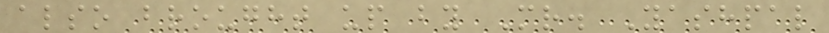also brought up by Mr. Yashpal
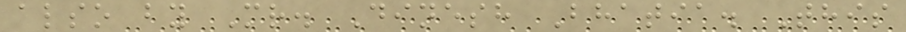also by Mr. Dinesh Bhatia. This
